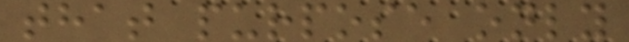that purpose only
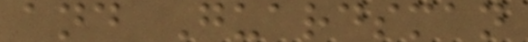and Guardsman
